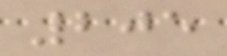205
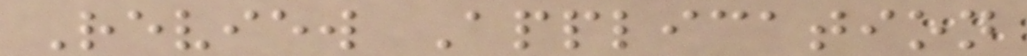Review Application
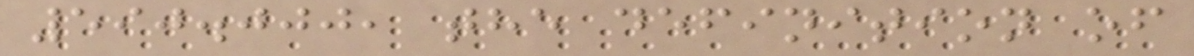590.000, the definition of
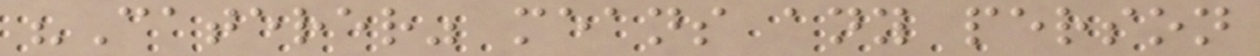"Caterer" means any person
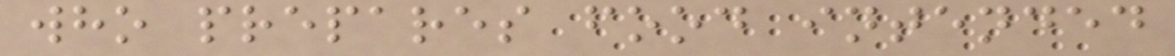who prepares food intended
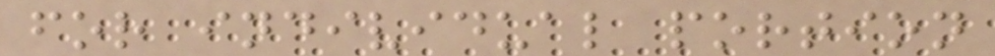for individual portion
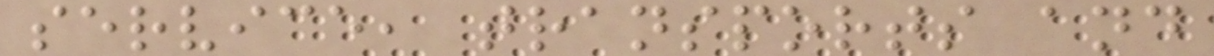service, transports and
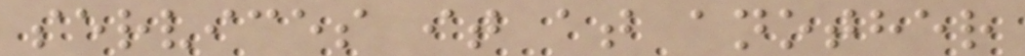services it at another
